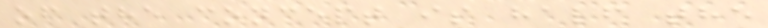of the concept is half the
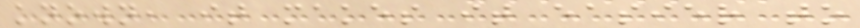known, it makes it easier to
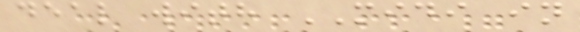deal with MIDI in
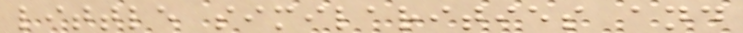little similarities and
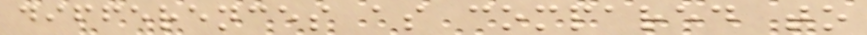differences as compared to
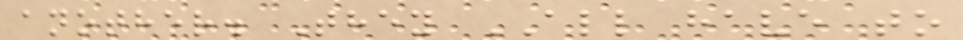another. They ALL have to
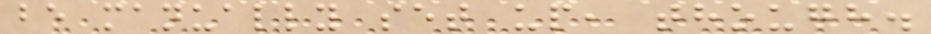be manually set up, though.
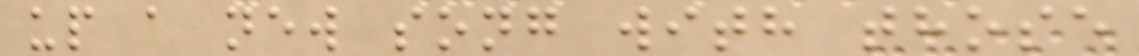up a new song with those
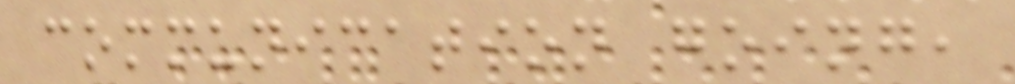communication going,
